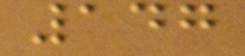147
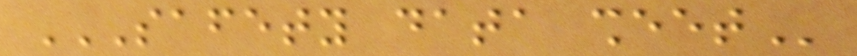SAFETY DATA SHEET
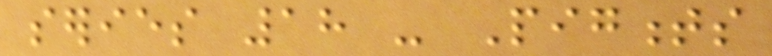series 18 - Pigments
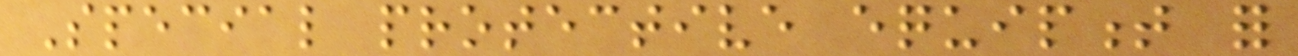Special protective equipment for
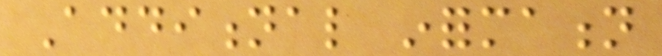Additional information
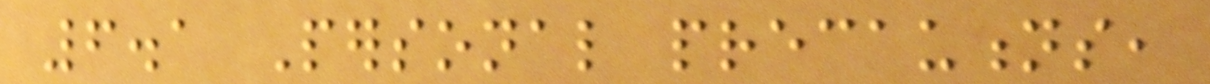6.1 Personal precautions,
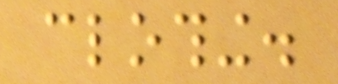clothing.
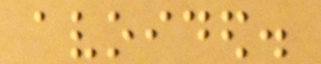avoided.
